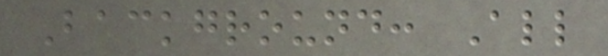Background: All
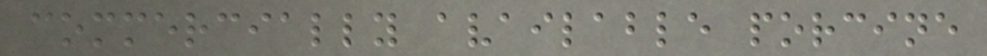commercially available porcine
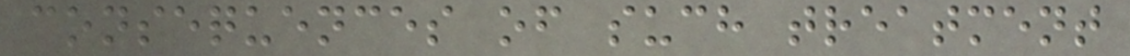consequences of such treatment
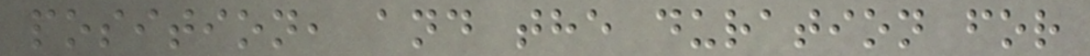position, and the duration for
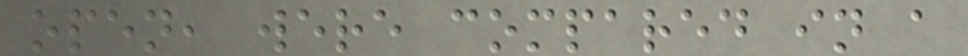open, were compared in a
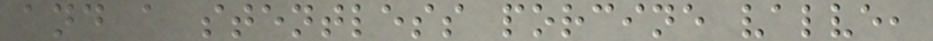and a stentless porcine valve,
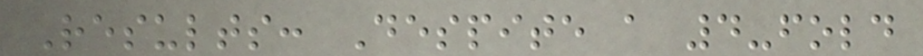Results: Despite a 4-fold
